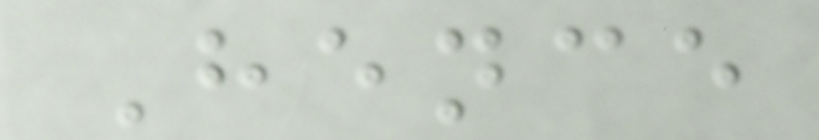Hence
